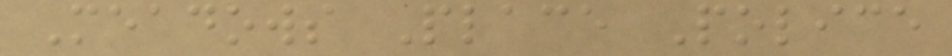Meadows Place Police
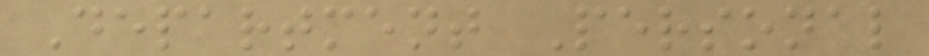Department Personal
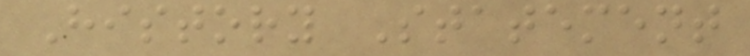History Statement
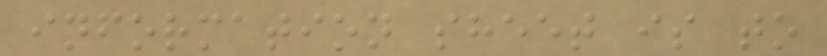information sheet is to
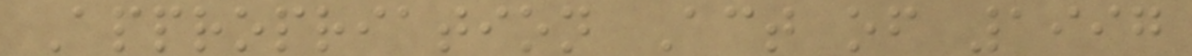Appropriation Act of 1997
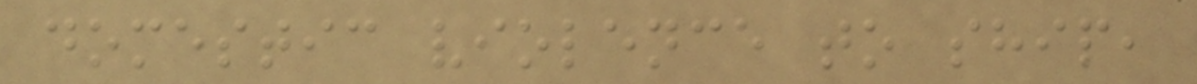domestic violence to ship,
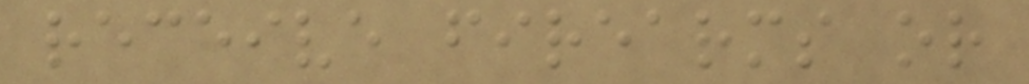receive firearms or
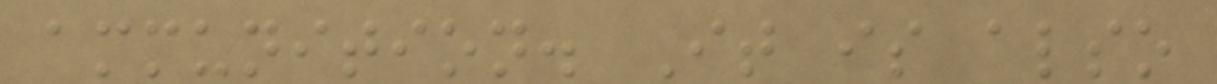ammunition. It is also
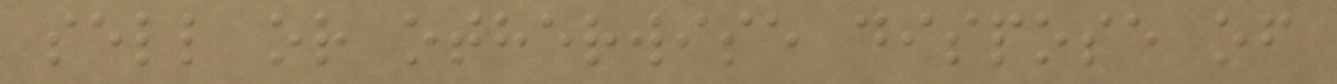sell or otherwise dispose of
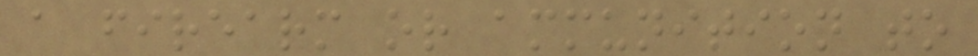a firearm or ammunition to
